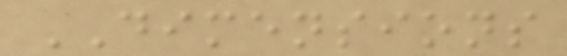DIMENSIONS
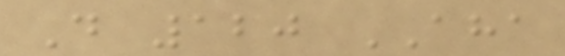D 120 AHA
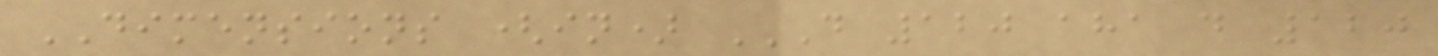DIMENSIONS (in) D 120 AHA D 120
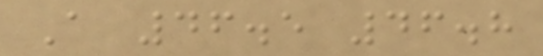A 46.5 46.8
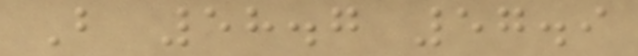B 58.7 57.9
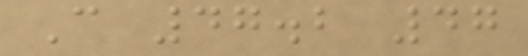C 47.2 47
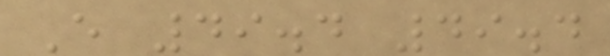E 49.4 49.4
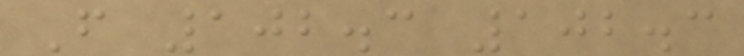F 102.3 102.3
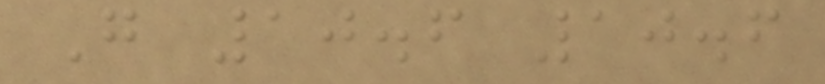G 10.6 10.6
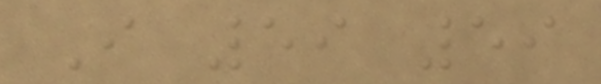I 59 59
